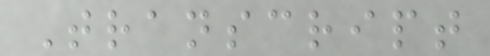Transcript
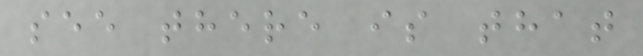see there is that
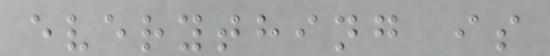everything is
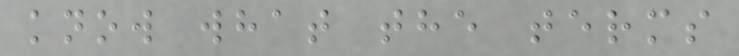know what the terms
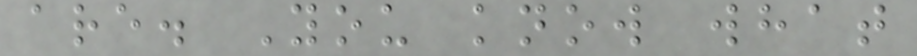are. You know what
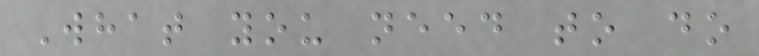What you need to do
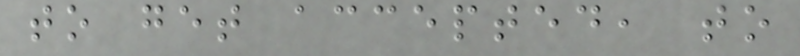to get accepted, to
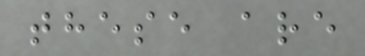these are
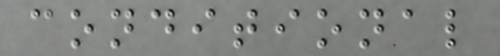conditional
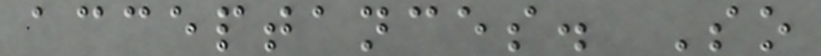acceptances. So
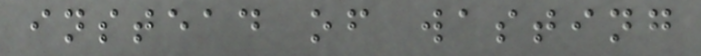instead of wasting
